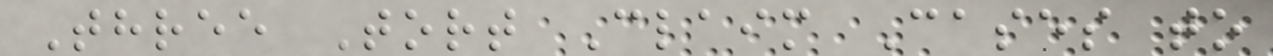Three Tort Claim Cases to
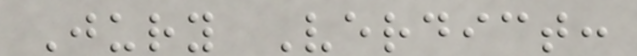Jury Verdict:
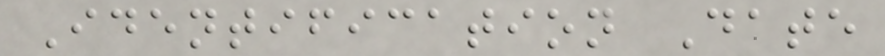Identification Date
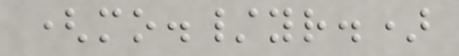(mo./yr.)
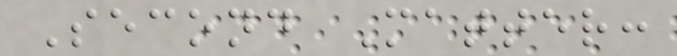Second Matter:
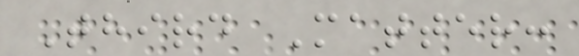Third Matter:
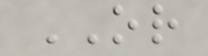OR
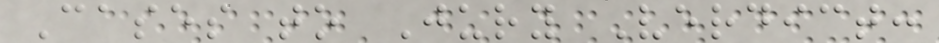Cases to Jury Verdict:
